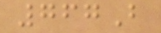767B
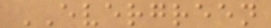EVERGREEN
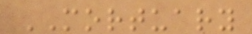MORTUARY
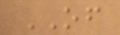OF
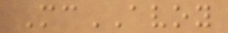McAVOY
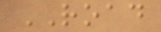ROAD
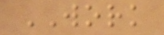WORK
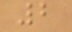2
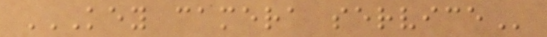KEY CAMERA SERVICE
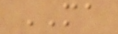MA
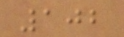102
